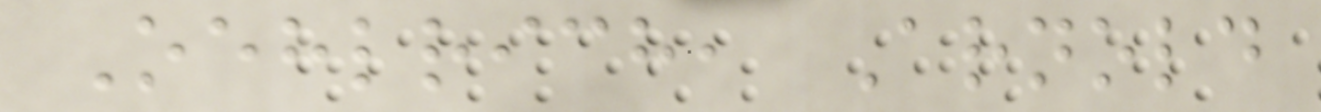Oehlrich, Arnold
